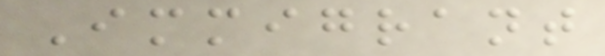Immigrant
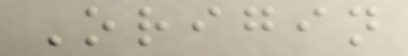Origin
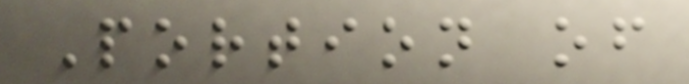Portion of
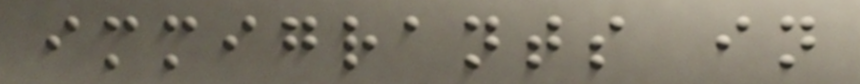immigrants in
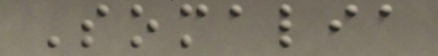Somalia
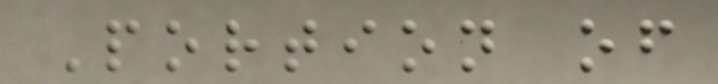Portion of
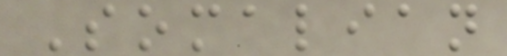Somalian
